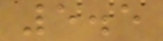5.5
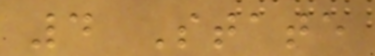4 State
